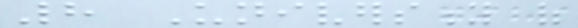8 University of
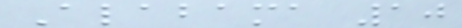Alabama 10
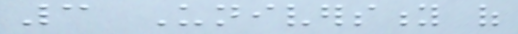3 University of
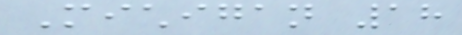Michigan 18
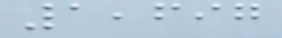1,697
